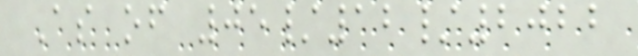As of 05/12/2022
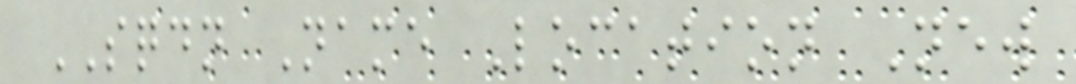SQDN Name Location New
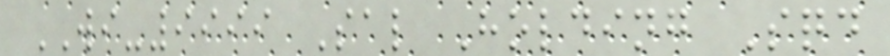WI-9999 Sal Holding Sqd
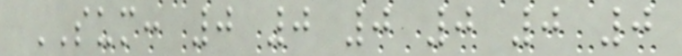SUM: 0 0 0 0 0 0
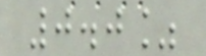0.0%
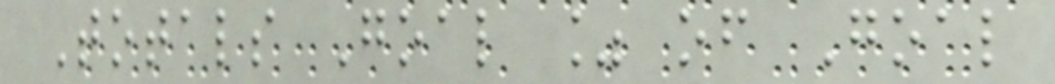Totals Goal % of Goal
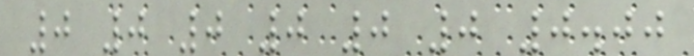0 0 0 0 0 0 0.00
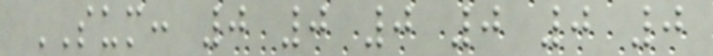SUM: 0 0 0 0 0 0
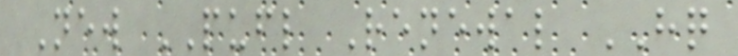New PUFL Renewal HQ
